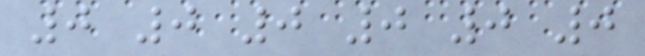0 0 0 0 0 0
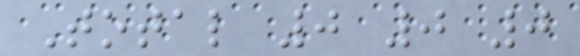Total 0 0 0
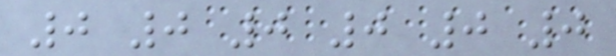0 0 0 0 0 0
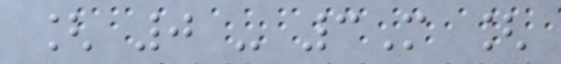[ 0 - 3M [
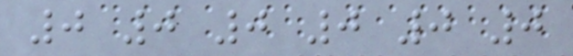0 0 0 0 0 0
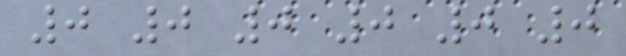0 0 0 0 0 0
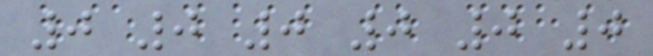0 0 0 0 0 0
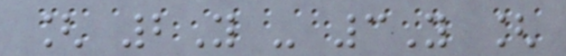[ 2Y - 3Y [
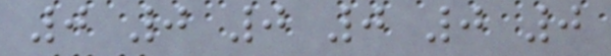0 0 0 0 0 0
